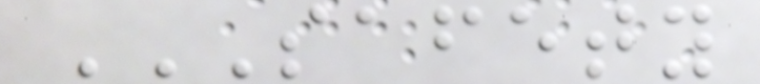SAFETY
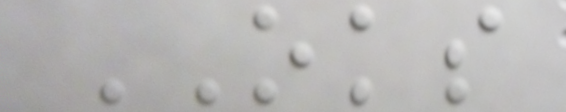OKS
